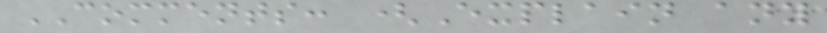COMMENTS: (Explain any
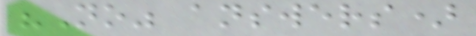"No" answers)
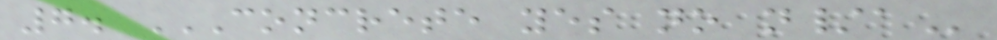7. CONCRETE YES NO N/A
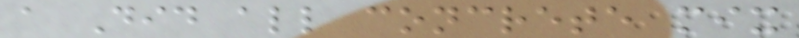a Did all concrete mix
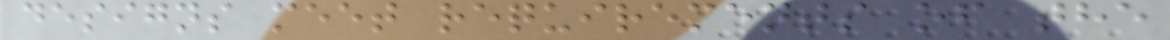designs meet requirements of the
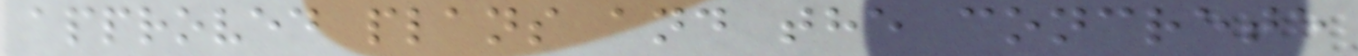approved plans and the concrete
